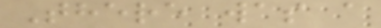There was a
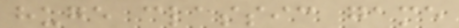huge classic game
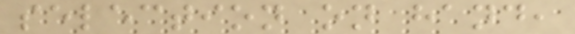selection on hand,
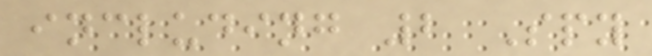including 2 Spy
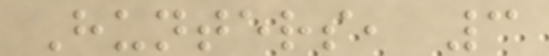Hunters, 3
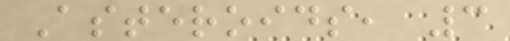Asteroids, 3
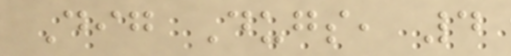Dig Dugs, 4
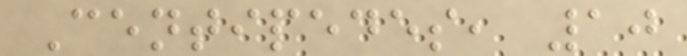Centipedes, 10
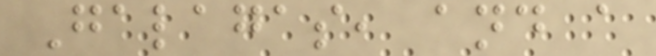Galagas, and a
